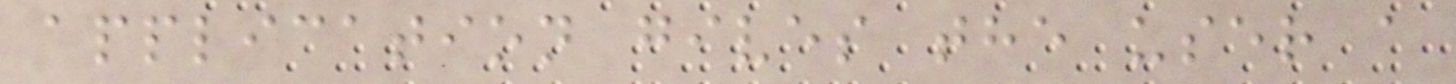application gives the user a
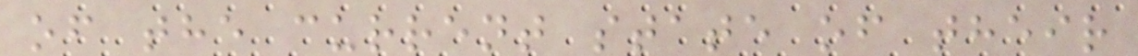of the current state of their
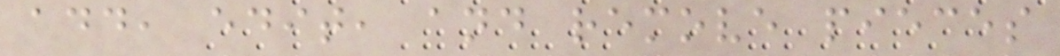add, edit, and remove pieces
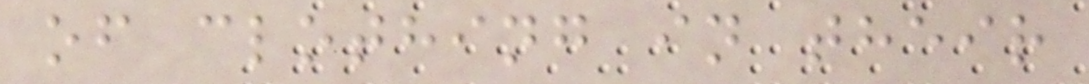of clothing in their
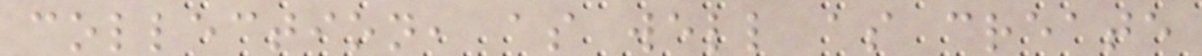collection, as well as create
